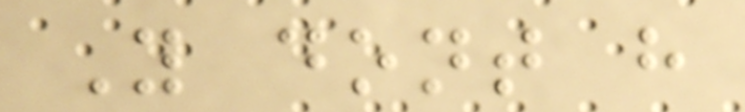You dont have
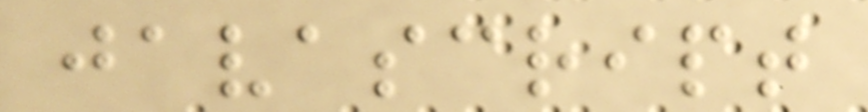javascript
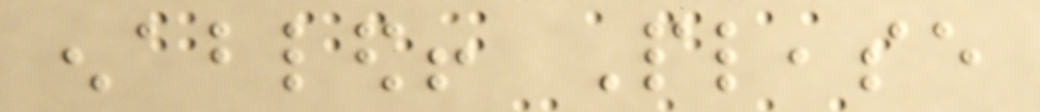enabled! Please
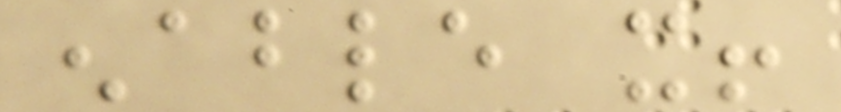enable it!
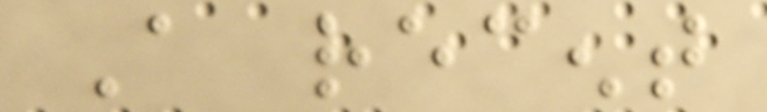A recent
